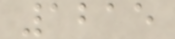1215
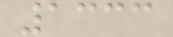1333
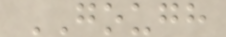GOUGH
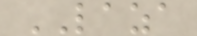LAZA
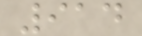914
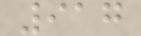917
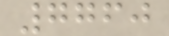7760
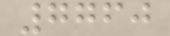7760
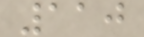110
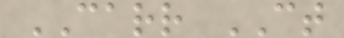CARR CT
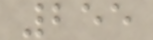255
